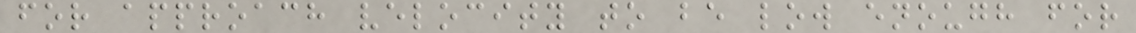for approach velocity to be low enough for
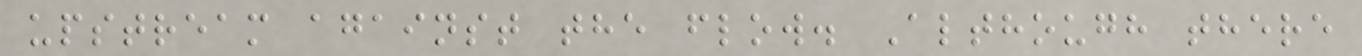upstream against the flow. Although there
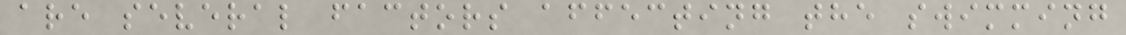are several factors affecting the swimming
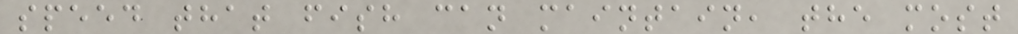speed that fish can maintain, the most
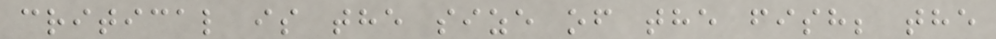critical is the size of the fish; the
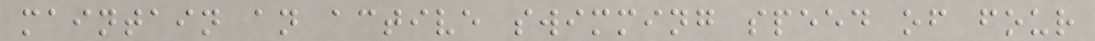maintain an active swimming speed of four
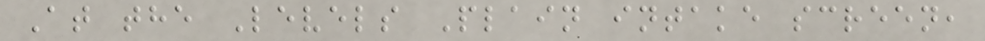At the Levels Plain intake screen,
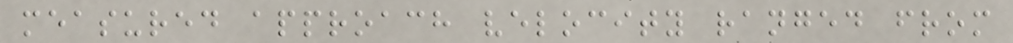measured approach velocity ranged from
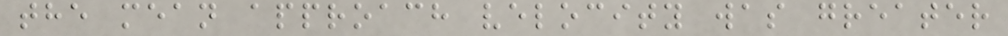the mean approach velocity was greater
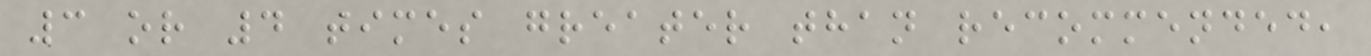3 or 4 times greater than recommended,
